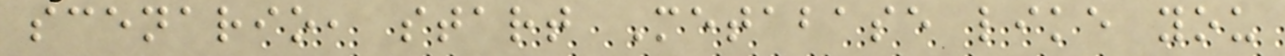scenario, start Metabase like you
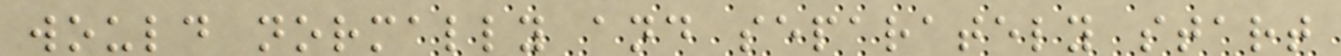would normally and separately start
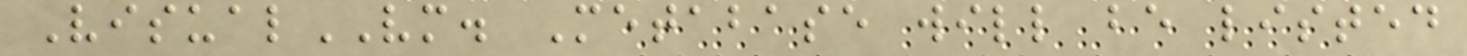VisualVM. Metabase will be listed
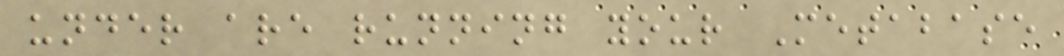under are running your Metabase
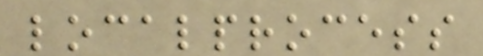localprocess
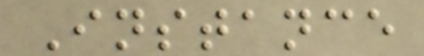Instance
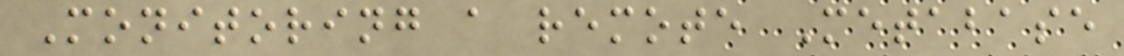Monitoring a remote Metabase
